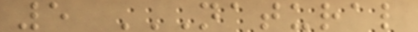5 NATURAL
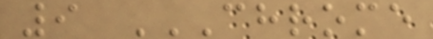9 CHROME
